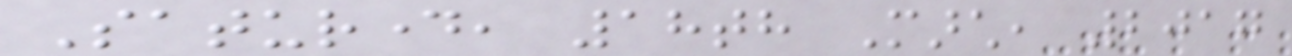Saturday, 18th March, 2017
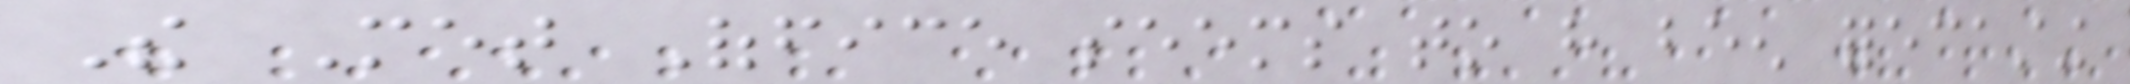The Met Office seems to have been forecasting
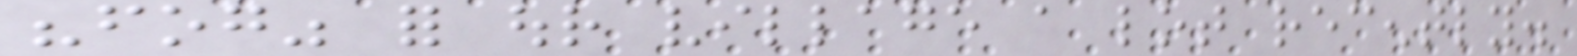"fog" for our village a lot recently.
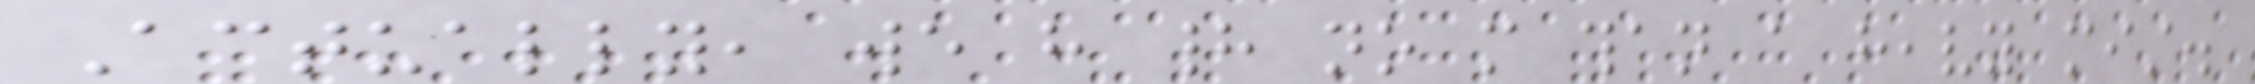Actually, we have had no more than a heavy mist.
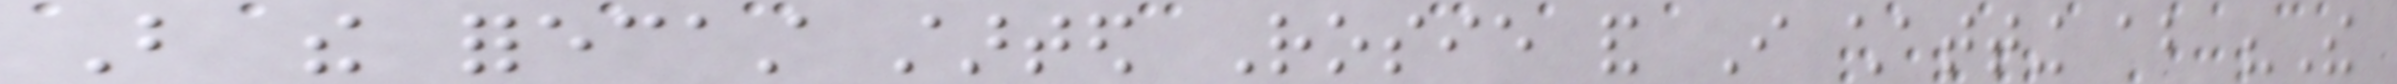But the forecast started Rosie and I chatting about "The
